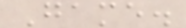Game.
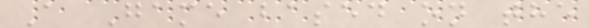A Game based on the
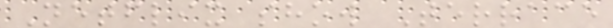Netflix show Terrace
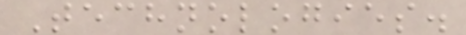Technologies.
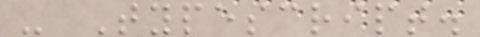- Typescript.
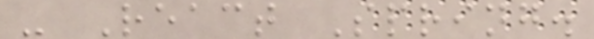- React Spring.
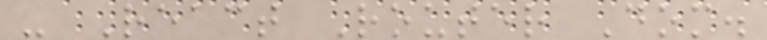- React Router Dom.
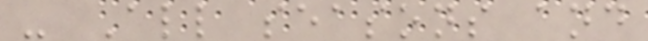- All seasons and
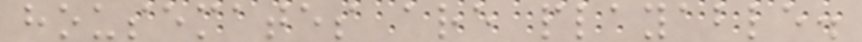housemates are playable.
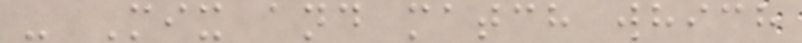- Mix and match which
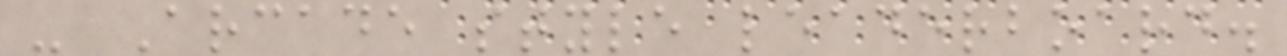- Arcade style leaderboard.
